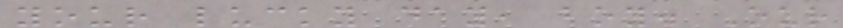your lucky day, boy. Our
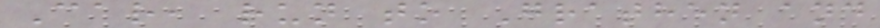Car, run to Grathen and
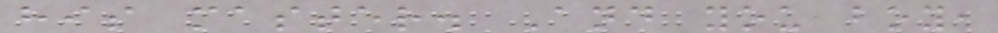his master. And you boy,
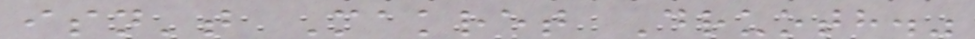isn't Makret Druoth."
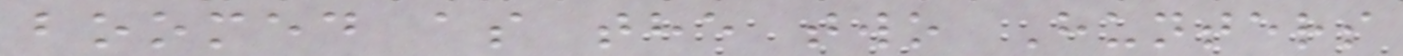boomed as the two Hunters
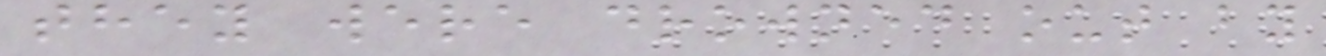they were drowned out by
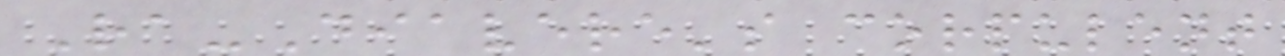Ra-Diavere's corpulent
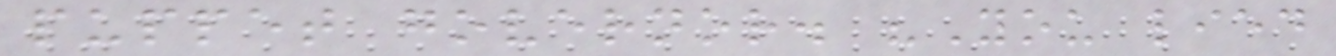puppet governor. "You lied
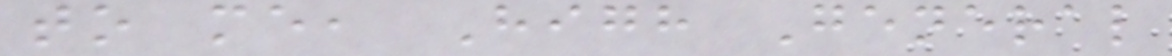to me, High General
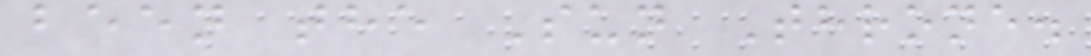been the Sun Throne.
